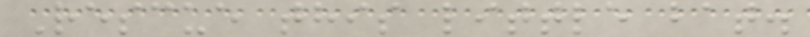Rescue this little bat.
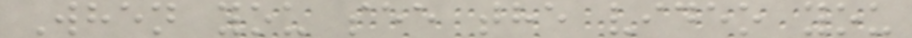When you see the video you
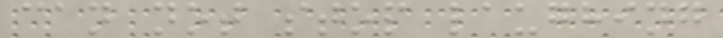can not stop laughing
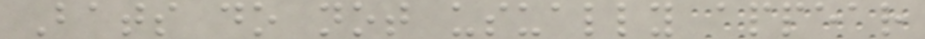Bats do not usually appear
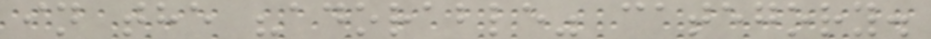in the "adorable" category.
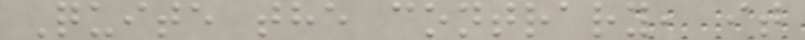Quite the contrary, it
